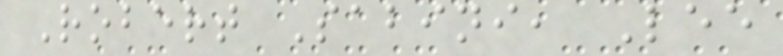Robert Sabini, Lee
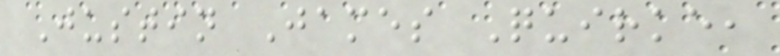Justin James Quirke,
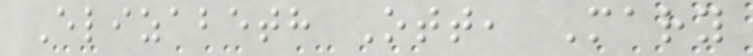Elizabeth Ott, Mary
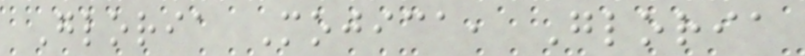Gloria Mojica, Gloria
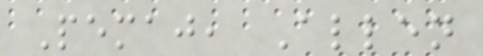Pemaj, Allen
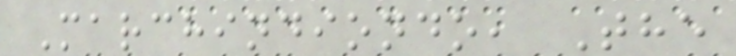Marchindiondo, The
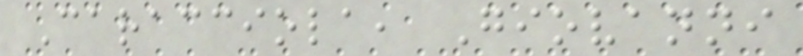Caracciola, Giovanni
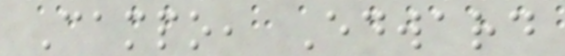Campo, Edward
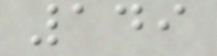149
